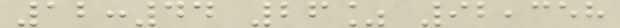12:44 26% 92,358
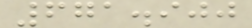671.900
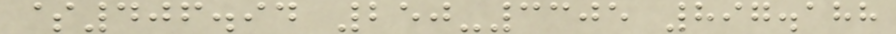$406.94 250-3305 897.188
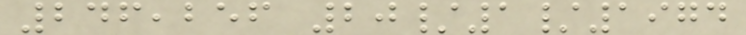246,256 20/1/1974
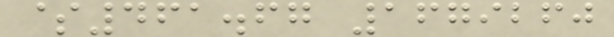$461.67 1679260
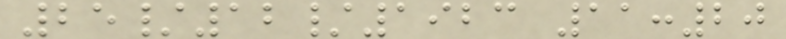25/12/1923 11:20
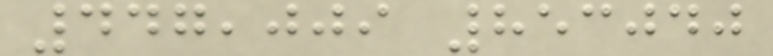447,009 853040
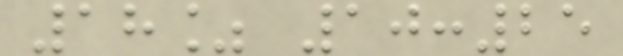18% 10:25
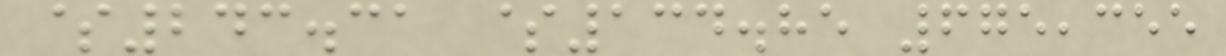$243.31 $134.85 675,355
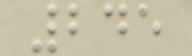245
